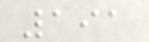191
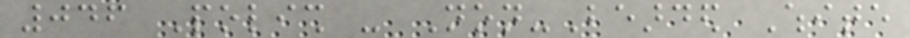046 Polish - Non-Bearded White
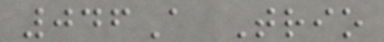046A Trio
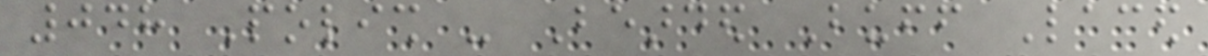048 Polish - Bearded Buff Laced
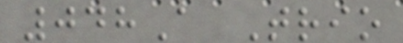048A Trio
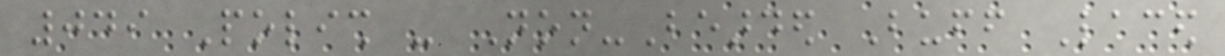049 Polish - Non-Bearded Buff Laced
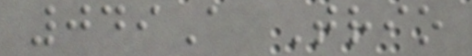049A Trio
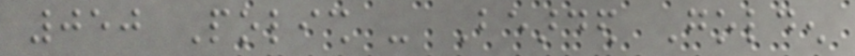050 Polish - Bearded Golden
